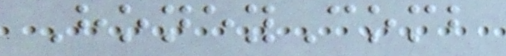HoneyComb
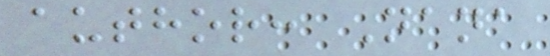author: Nana
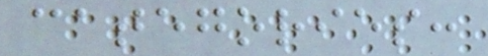categories:
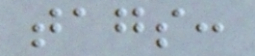tags:
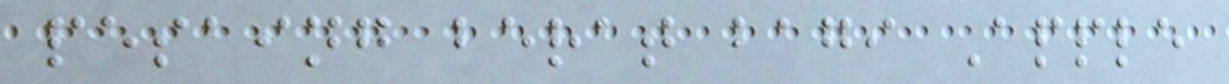pesaing berat bagi Apple
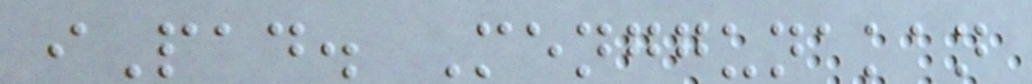iPad. Menggunakan
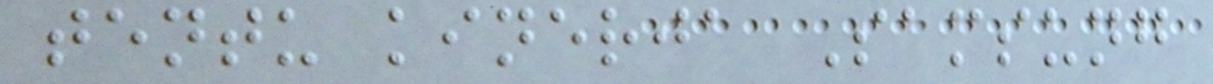tentu kinerja Samsung
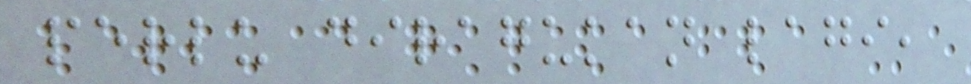perlu diragukan lagi,
